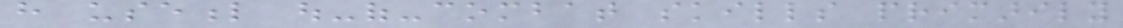have useful out-of-combat skills primarily
